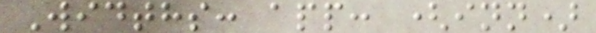Widths: app: (inn)
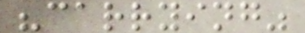"carrying"
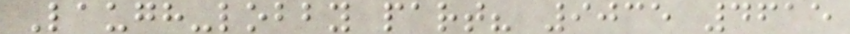Laugh-lobby part? 9035 4615
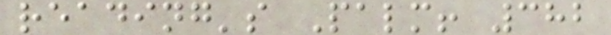reading's Palm! 382
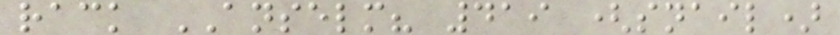rack ANSELM? 419 (snail)
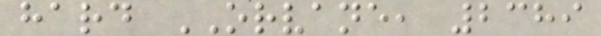hard ORVANE, 2389
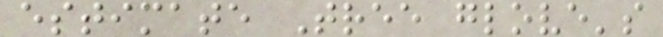estimate Tree glove's
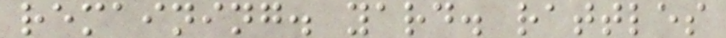remaining. yard. rattles
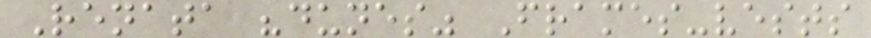Renata "dunes" Frames-vests
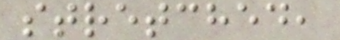stretched,
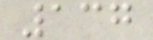137
